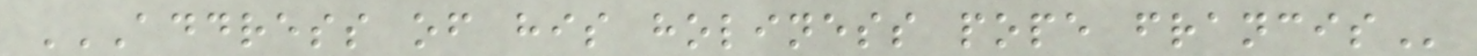ADDRESS OF HIS HOLINESS POPE FRANCIS
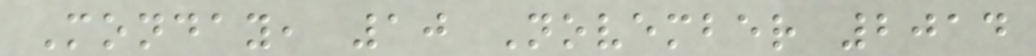Monday, 10 November 2014
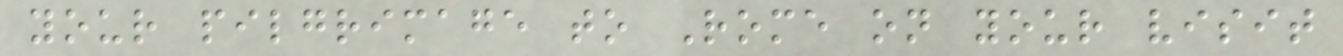your pilgrimage to Rome on your visit
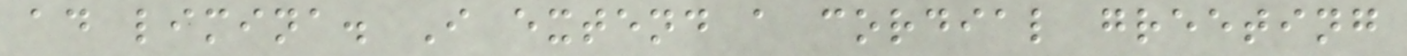ad limina. I extend a cordial greeting
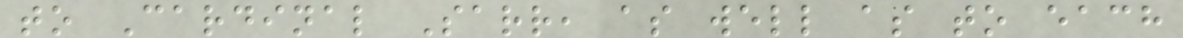to Cardinal Sarr, as well as to each
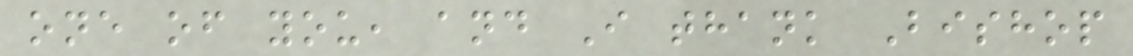one of you, and I thank Bishop
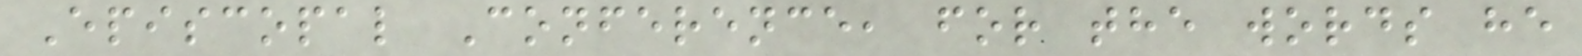Episcopal Conference, for the words he
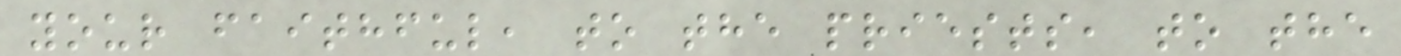your faithful, to the priests, to the
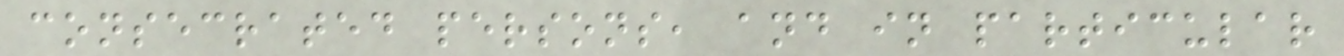consecrated persons, and in particular
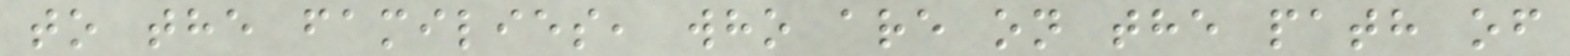to the families, who are on the path of
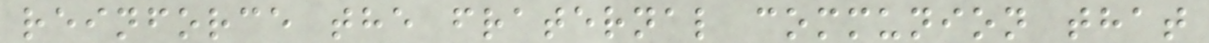reinforce the fraternal communion that
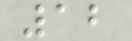12
